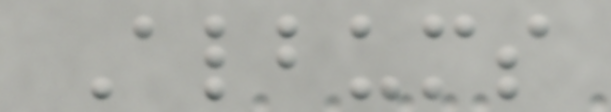Albums
